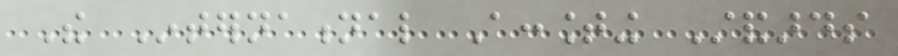The International Accounting Standards
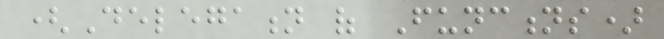(Delegation of Functions)
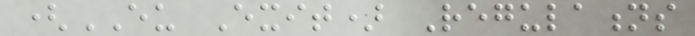(EU Exit) Regulations
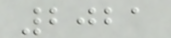2021
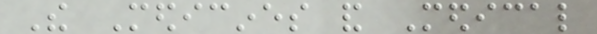The Medicines and Medical
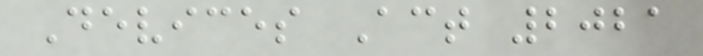Devices Act 2021
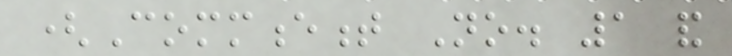(Commencement No. 1 and
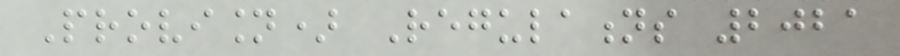Provision) Regulations 2021
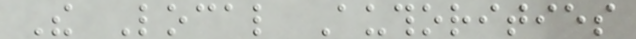The Local Authorities
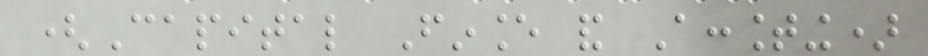(Capital Finance and Accounting)
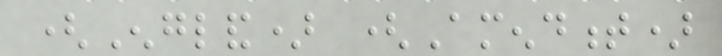(England) (Amendment)
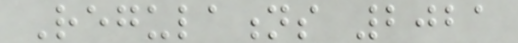Regulations 2021
